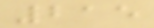215
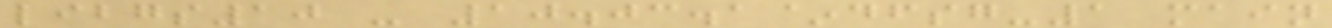libgs10 - 10.03.1~dfsg-1 main
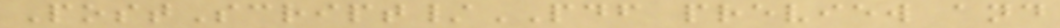PostScript/PDF preview and
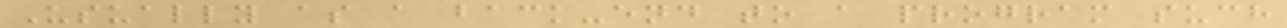Usually as a back-end to a program such
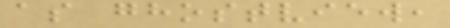as ghostview,
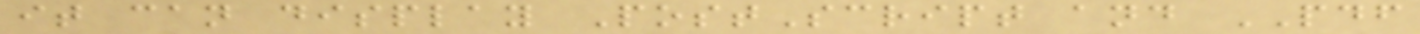it can display PostScript and PDF
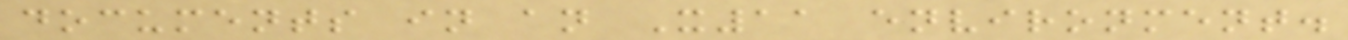documents in an X11 environment.
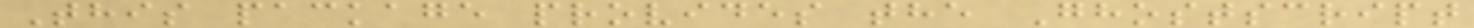This package provides the Ghostscript
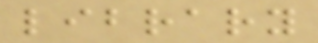library
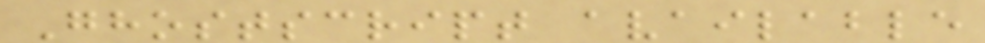Ghostscript available
